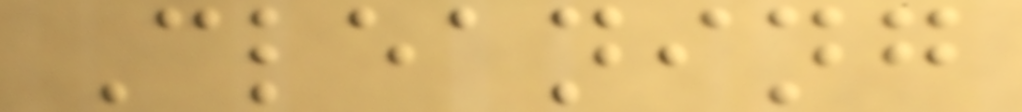Cleaning
